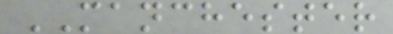MANCHESTER
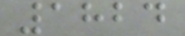1824
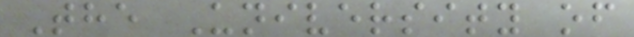The University of
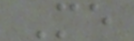Me
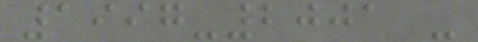1997-2001 -
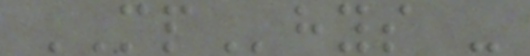MPhys -
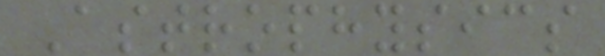Astrophysics
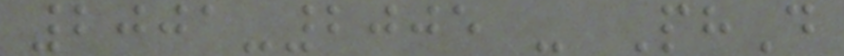2001-2005 - PhD
